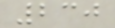230
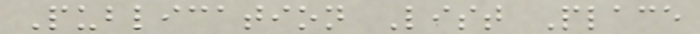Publication List Place
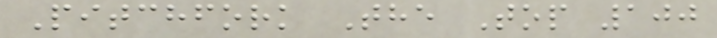Pitchfork The Top 100
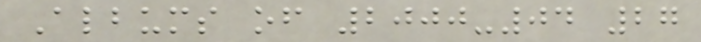Albums of 2000-04 27
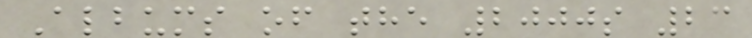Albums of the 2000s 23
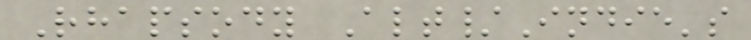Rhapsody Alt/Indie's
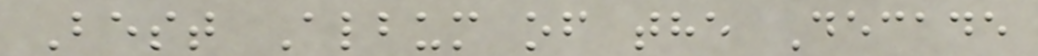Best Album of the Decade
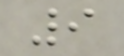9
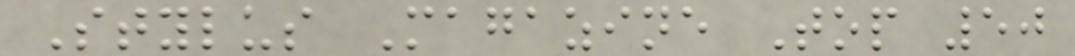Stylus Magazine Top 50
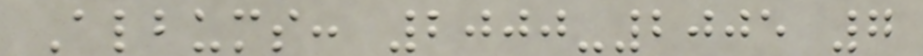Albums: 2000-2005 7
